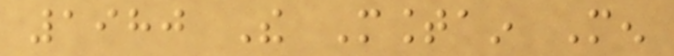1980 The Mountain Men
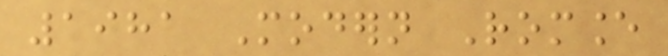1981 Modern Romance
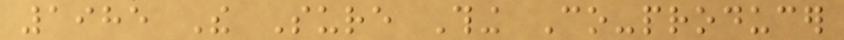1985 The Sure Thing Co-producer
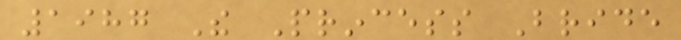1987 The Princess Bride
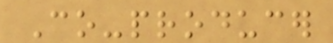Co-producer
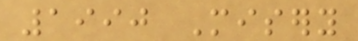1990 Misery
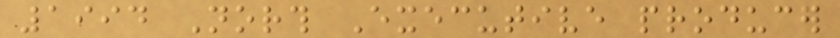1994 North Executive producer
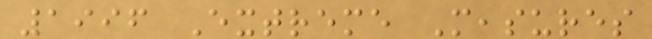1996 Extreme Measures
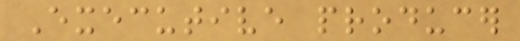Executive producer
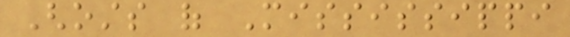Ghosts of Mississippi
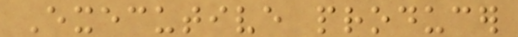Executive producer
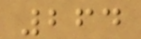264
